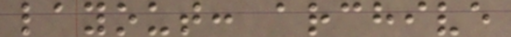layout: archive
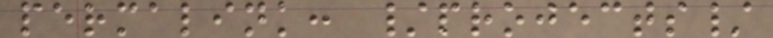permalink: /projects/
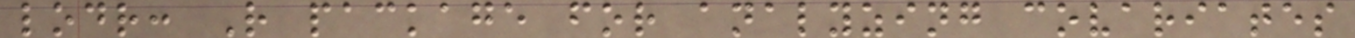lodr: R package for analyzing covariates
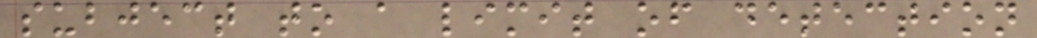subject to a limit of detection
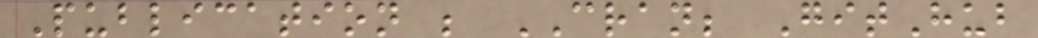Publication ; CRAN; GitHub
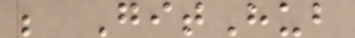; GitHub
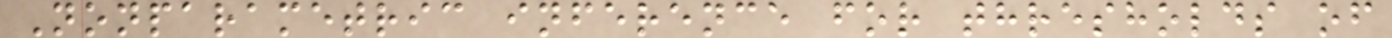Nonparametric inference for thresholds of
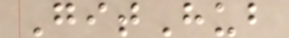GitHub
